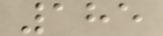185
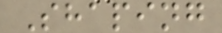Shaping
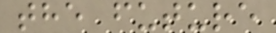the future
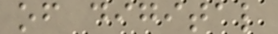of digital
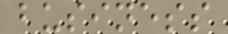business
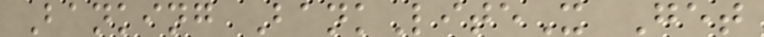Banking BankLiteX Get
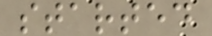started
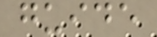guide
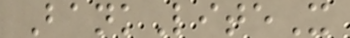BankLiteX
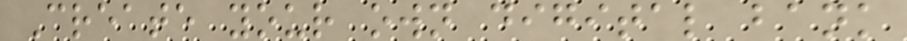Create your own digital bank
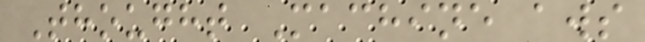Thought Machine aws
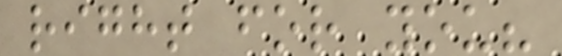right for you?
